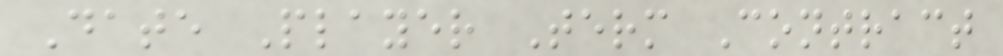Date Player Term Contract
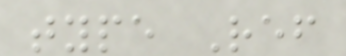type Ref
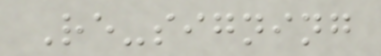Re-signing
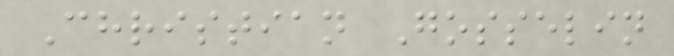Christian Gosselin
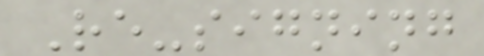Re-signing
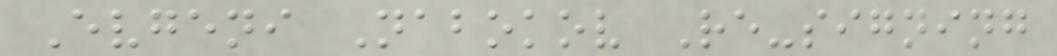Evgeni Nabokov Re-signing
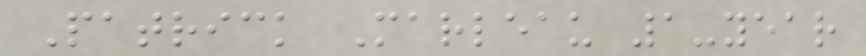Patrick Marleau 1-year
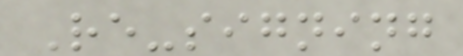Re-signing
